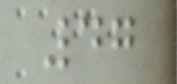47
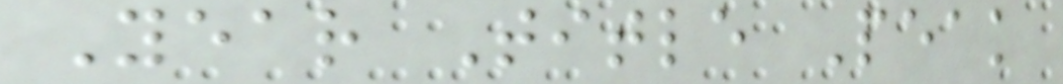Year Title Peak
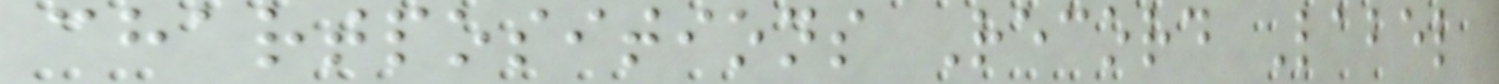chartpositions Record Label
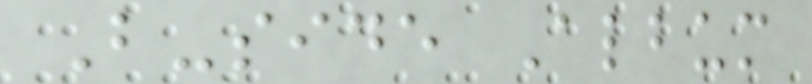B-side Album
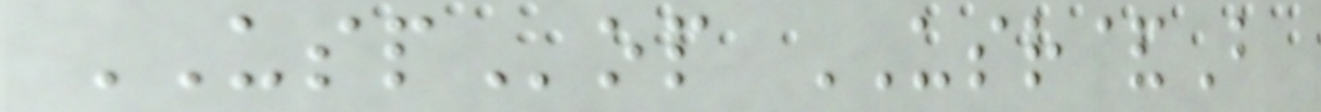USPop USR&B
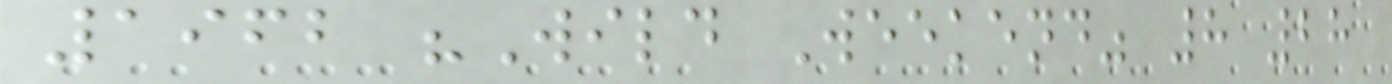1962 "Wild Weekend" 8 28
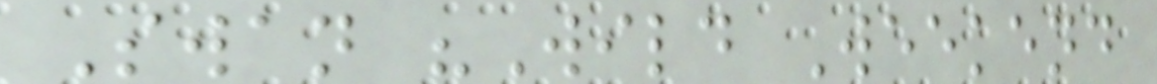Swan "Wild Weekend
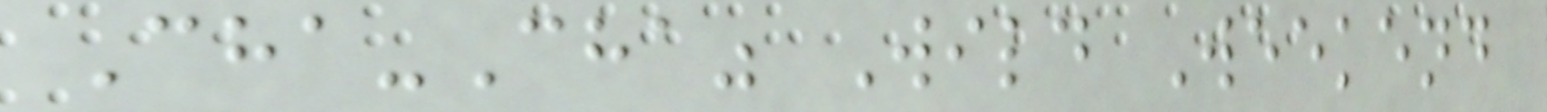Cha-Cha" Wild Weekend
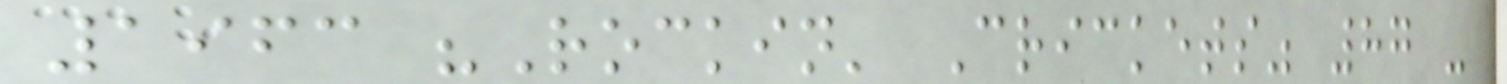1963 "Rockin' Crickets" 87 -
